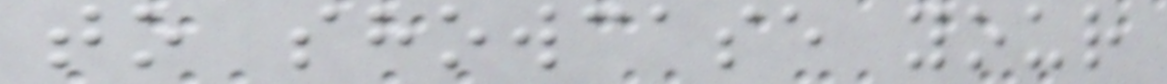to showcase your
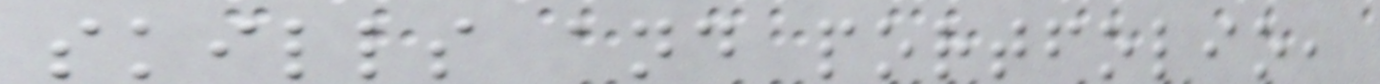skills and portfolio,
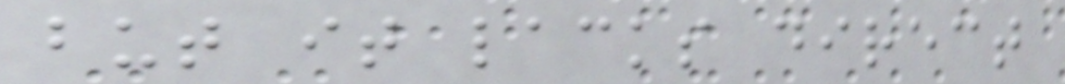but it lacks direct
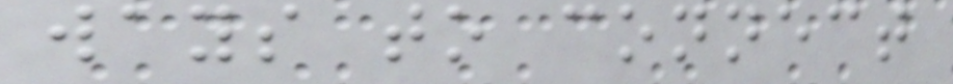ways to connect
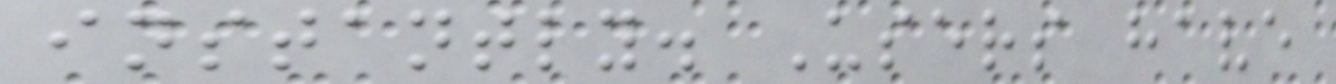instantly. Users have
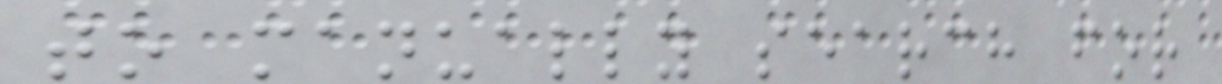to manually search for
